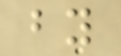by
